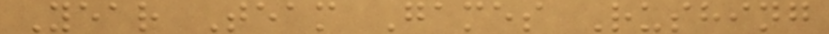Year Team Games Rushing
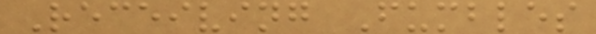Receiving Fumbles
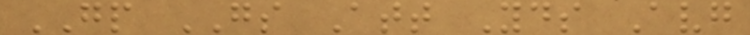GP GS Att Yds Avg
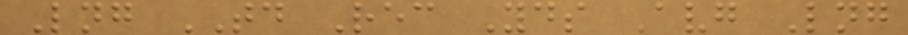Lng TD Rec Yds Avg Lng
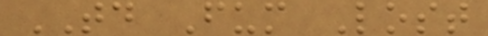TD Fum Lost
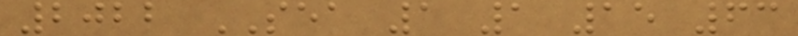2022 SEA 1 1 15 63
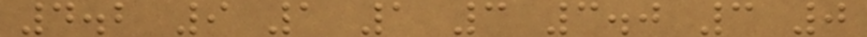4.2 9 1 1 3 3.0 3 0
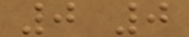0 0
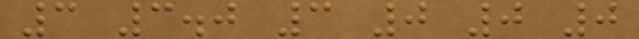3 3.0 3 0 0 0
